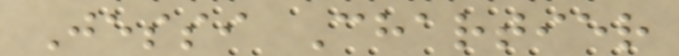Jessi Chartier
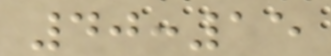40:15
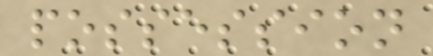possession
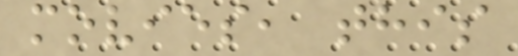movies, this
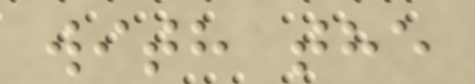with the
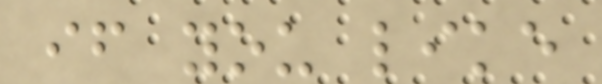if you like
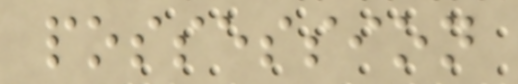possession
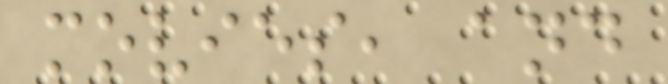movies, and
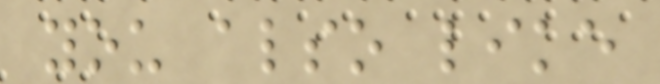you also like
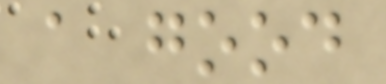a good
